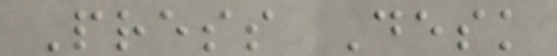Press Desk
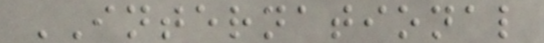INTERNATIONAL
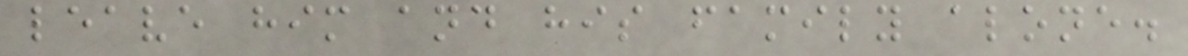leave him and his family alone.
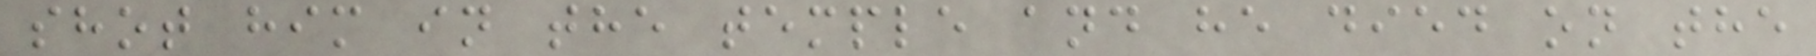shot him in the temple and he died on the
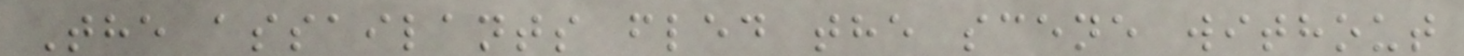The assailants fled the scene without
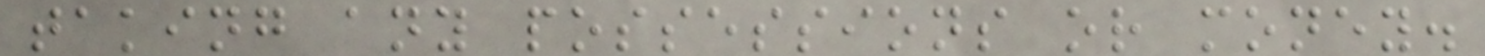taking any possessions or money.
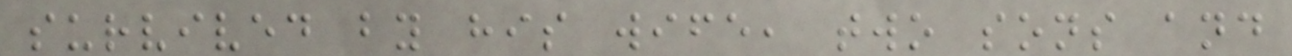survived by his wife, two sons and
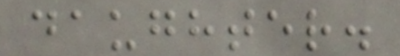daughter.
